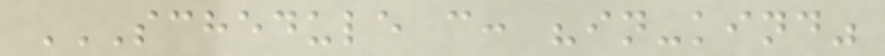SCHEDULE C: "IN-KIND"
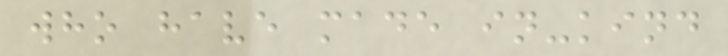who have made in-kind
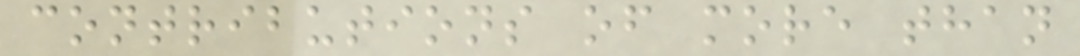contributions of more than
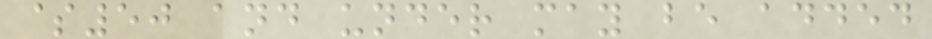$50 and under may be added
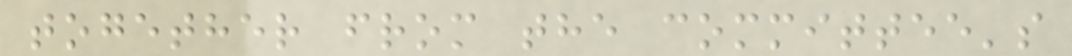together from the committee's
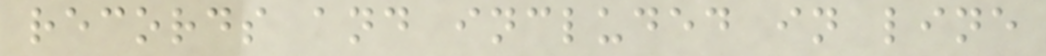records and included in line
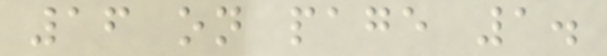16 on page 1.
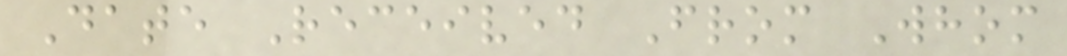Date Received From Whom
